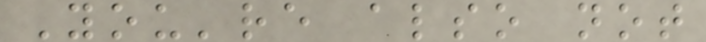You're also not
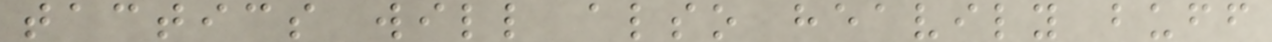tactics will also heavily buff
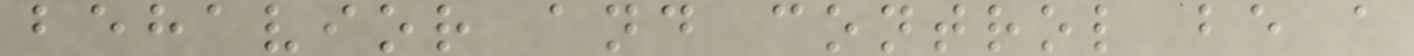behavior and control be a
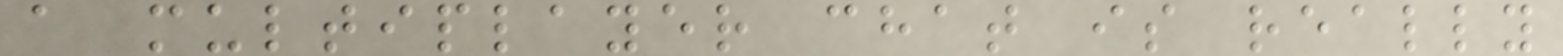a multiplayer chat is really
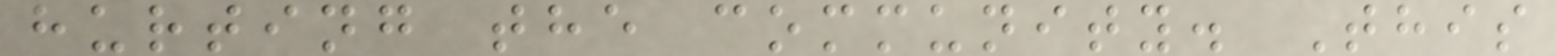hurting the community. This
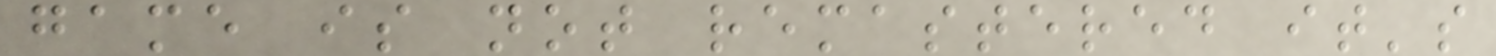game is not remastered it's
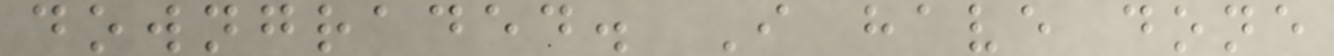downgraded. I have done
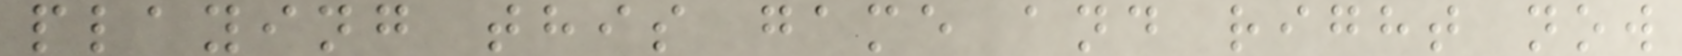playing this game and right now
